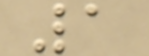1
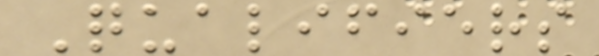Qualifiers
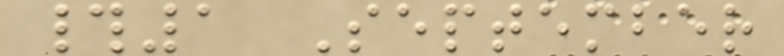#1 September
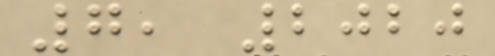7, 2020
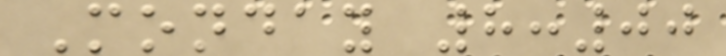Monday 8:00
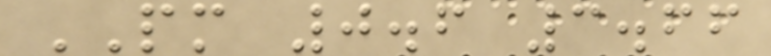PM 0.6 3.66
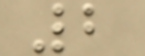2
